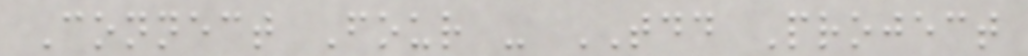Connect Four - TDD Project
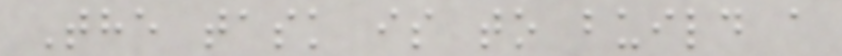The task is to build a
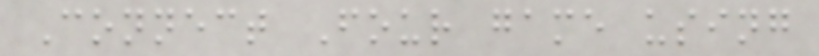Connect Four game using
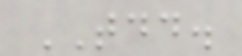TDD.
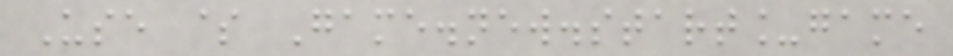Use $ Game.new.start_game
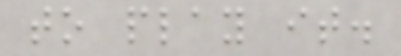to play it.
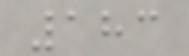183
